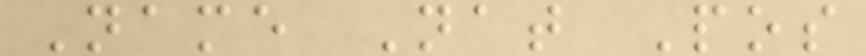Name Nat Pos
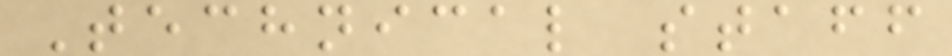Technical staff
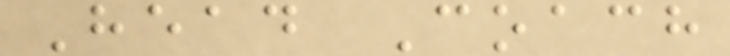Head Coach
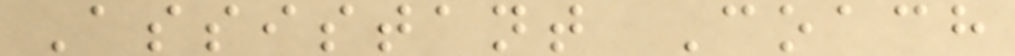Assistant Coach
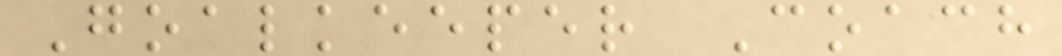Goalkeeper Coach
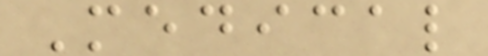Medical
